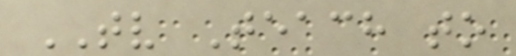TV Teach to
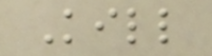Kill
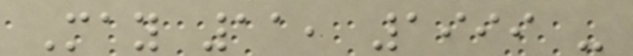May 11, 1999 -
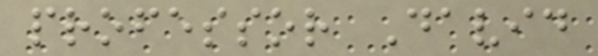professor David
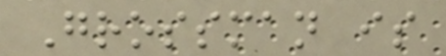Grossman is
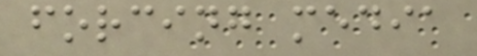forcing media
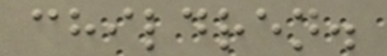children.
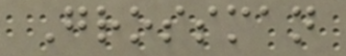Grossman
